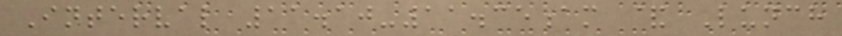Interval 11.10-11.35am & Lunch
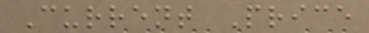Current Price
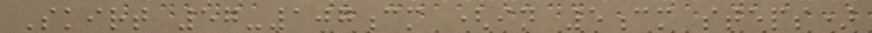Skirt 57-107cm (in 5cm steps)
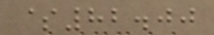$82.00
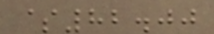$82.00
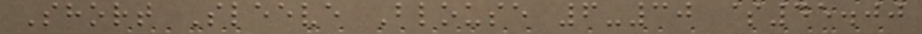Short Sleeve Blouse 6-30 $45.00
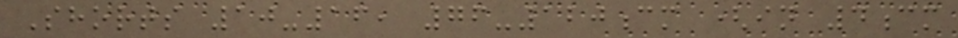Shorts 10-16, 76-120cm (in 4cm
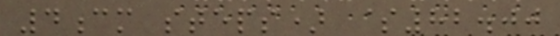4cm steps) $82.00
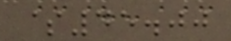$45.00
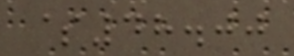$48.00
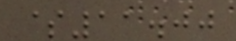$11.00
